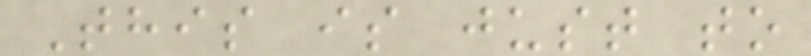This is just to
